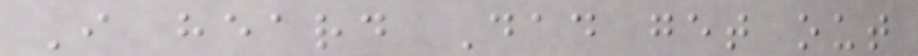I heard Dad get out
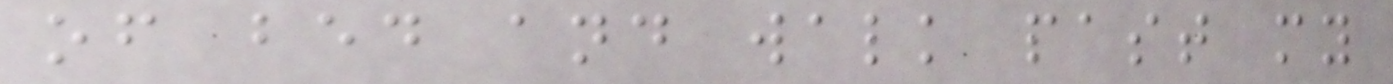of bed and walk past my
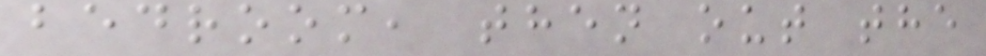bedroom, then out the
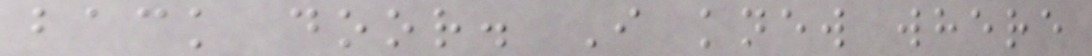back door. I knew where
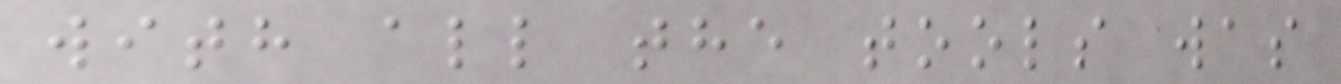with all the tools was
